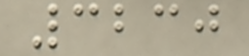3230
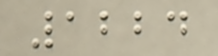1224
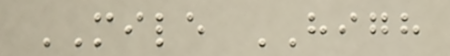MILE HIGH
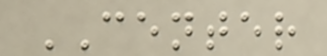CENTER
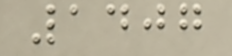1407
